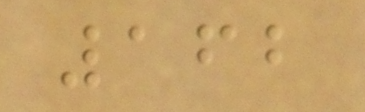162
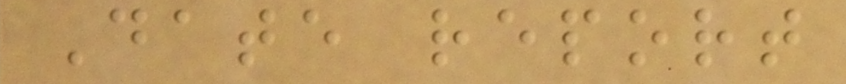Date report
